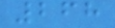268
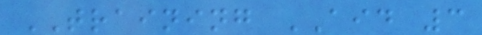TRAINING AID 3
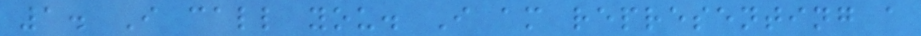1. I call you. I am representing a
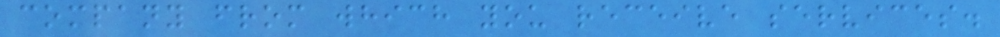company from which you receive services.
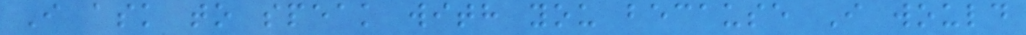I ask to speak with you because I would
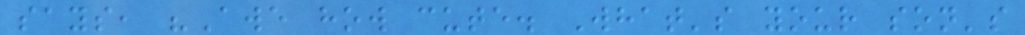says, "Awe how cute. What's your son's
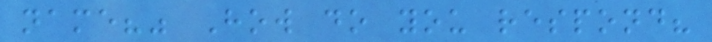name?" How do you respond?
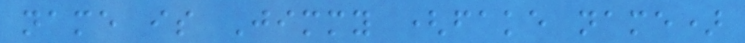name is Jimmy (fake name)
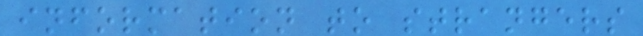information to strangers
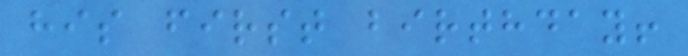his first birthday!
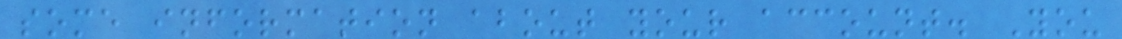some information about your account. You
